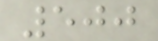500
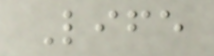Life
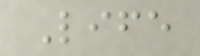Life
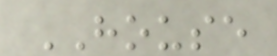HOUSE
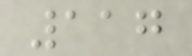117
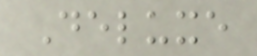Deluxe
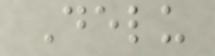Delu
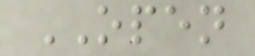OPEN
